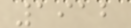1912
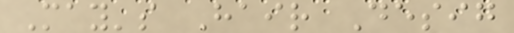May's Hair Desig
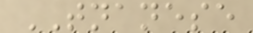TNANESE
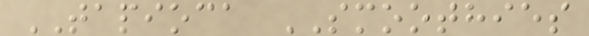TAPIOCA SMOOTHIES
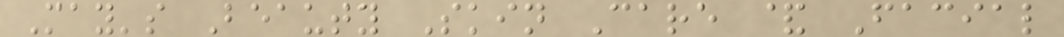May's Beauty Skin Care & Facial
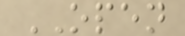OPEN
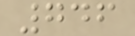746
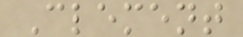Clement
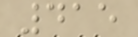415
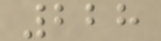228
